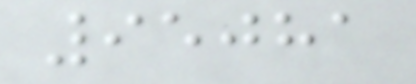95081
